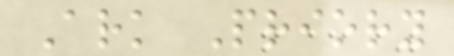Ark Priory
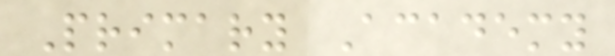Primary Academy
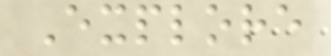Explore
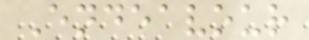Endeavour
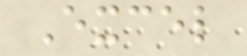Excel
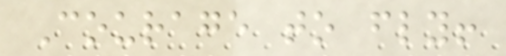Courage to fly!
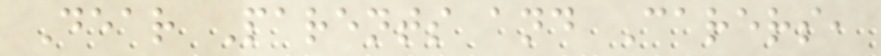Dear Parents and Carers,
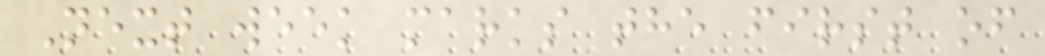Next week marks the first of
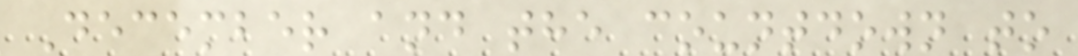December and the countdown to
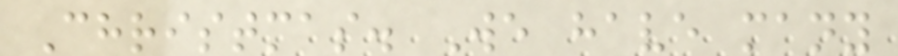Christmas. We have many
